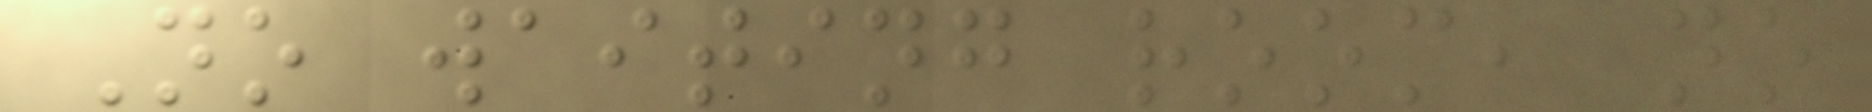No waiting room, no
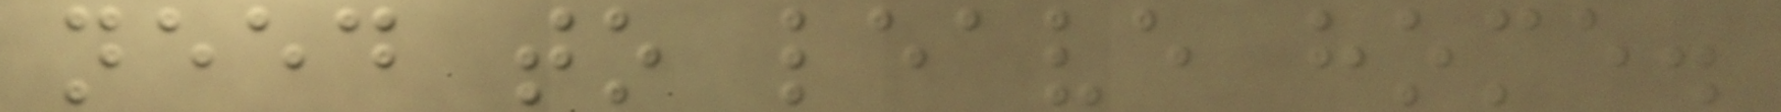need to leave home.
